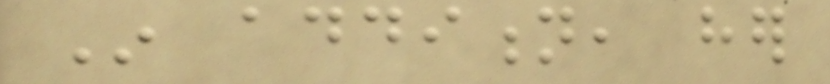In addition, her
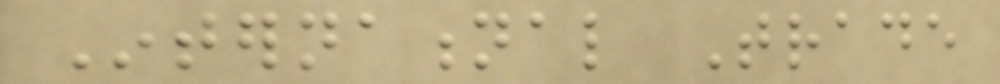International Trade
